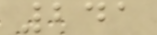241
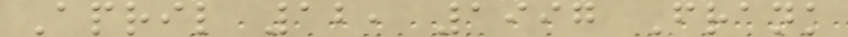April 12, 1997 Frank
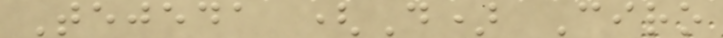Tejeda (D) Ciro
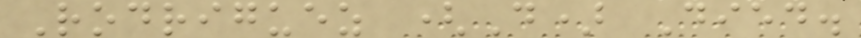Rodriguez (D) Died.
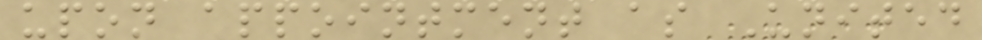upon appointment as United
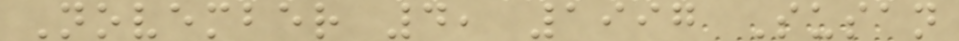November 4, 1997 Susan
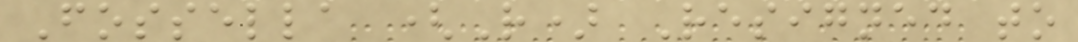Fossella (R) Resigned to
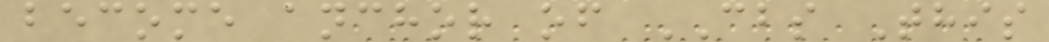become anchor of CBS This
